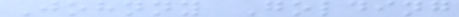Johnny Golding
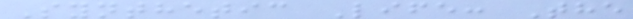Synthetic Life: The
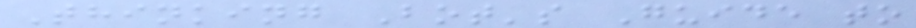Thinking Bot's Guide to
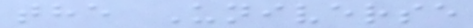the Universe
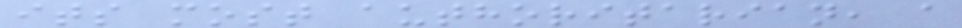its most authoritarian, a
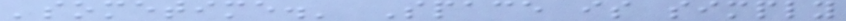'sometime.' Space is simply
